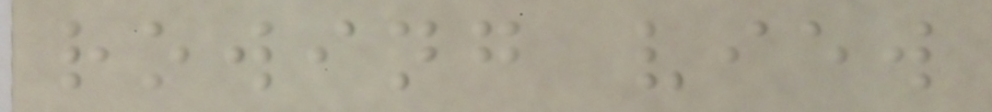rowing view
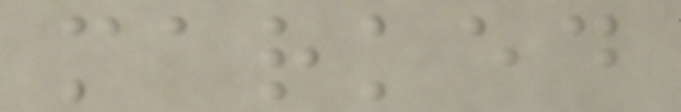marked
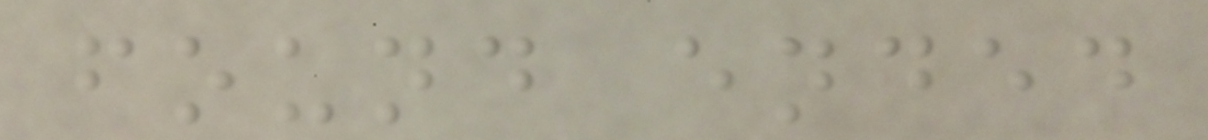found ended
